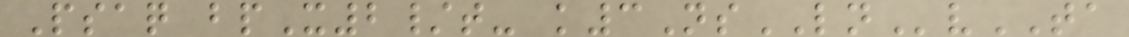Psaq bpX2/t- k3NsLNvTA
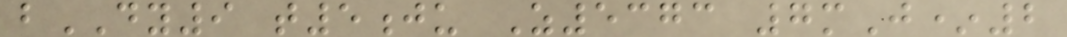bDY9 t5ju Z5373 7mJ*2
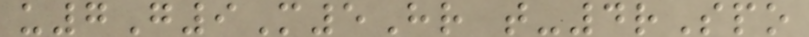u7G9M5Hr t-4rSpo
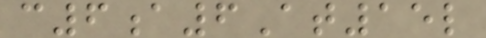c6a6At15l
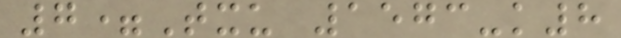7=Txu 1573-k8
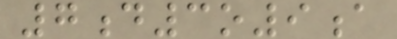7d3o9a
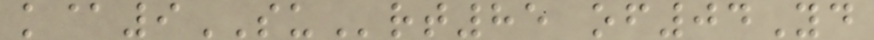k@9SUrt85 of04Yd
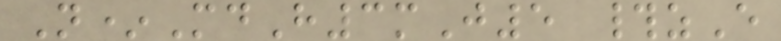N*MdH3mJ5 #zE
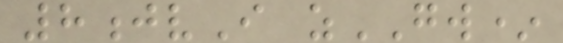8jvI zGW*
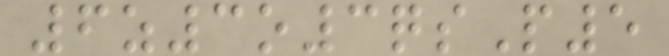6z3o3qsP5
